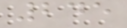245
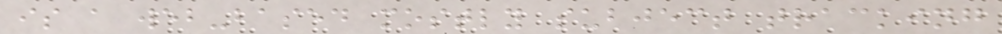is a web-based mostly subject tracking
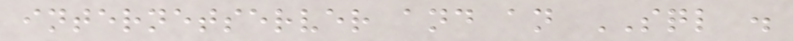internetserver and an SQL .
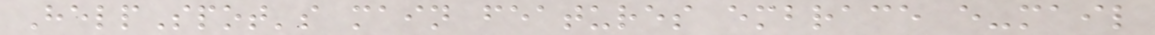HelpSpot's main features embrace e-mail
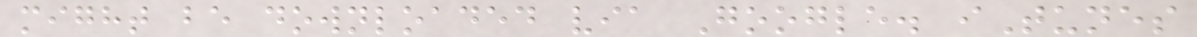might be downloaded via Google. iTunes
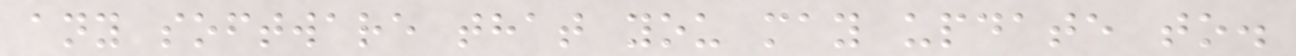any software that you may update to.
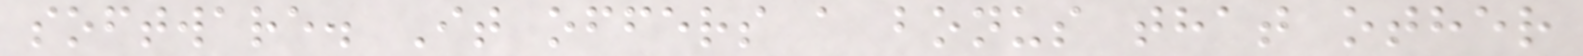software. It offers a bonus that other
